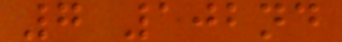7 102nd
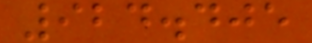924.405
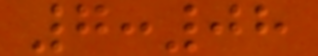7:08
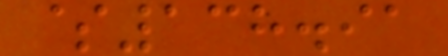$138.91
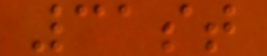31st
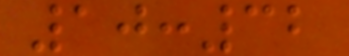10:32
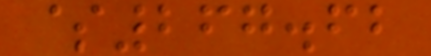$267.62
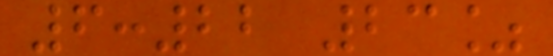6:22 23%
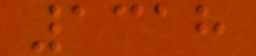1318
